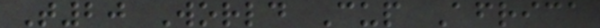T20 World Cup Africa
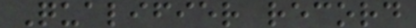Qualifier record
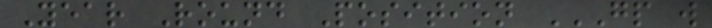Year Round Position GP W
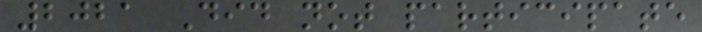2021 Did not participate
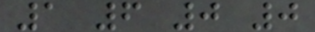1 6 0 0
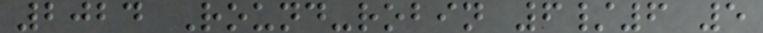2024 Round-robin 6/6 5
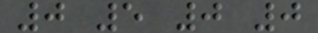0 5 0 0
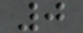0
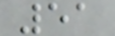51
